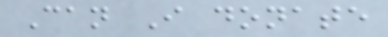Can I donate
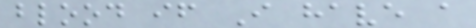blood if I have a
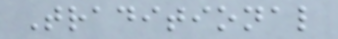Traditional
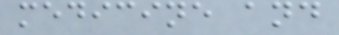medicine and
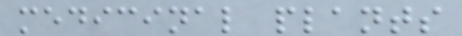medicinal plants
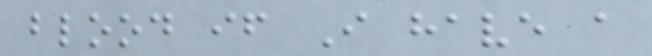blood if I have a
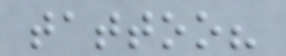tattoo?
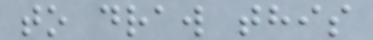to draw this
